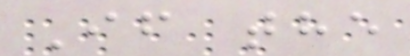If the
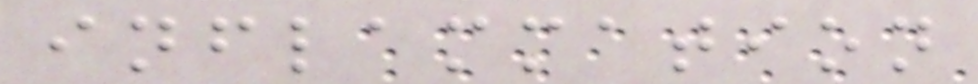inflammation
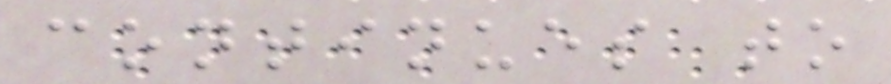continues to
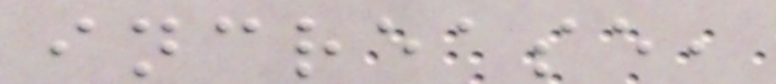increase,
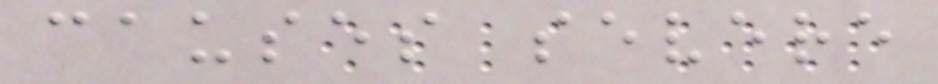causes severe
